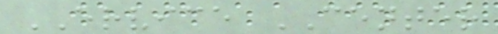ERVICE CENTER
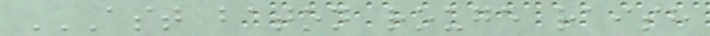AST BATON ROUGE RAISH
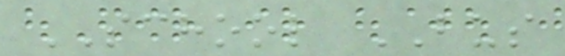SCHOOL BUS
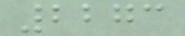2273
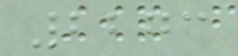2273
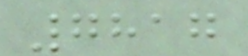7817
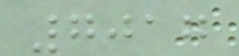7017
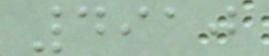4910
